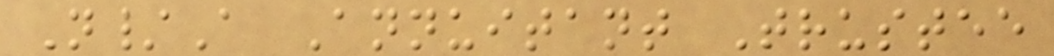N/A Annuitant Trustee
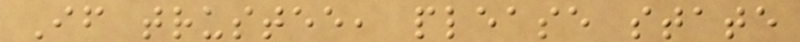If trustee, please state
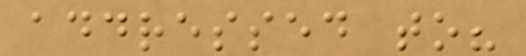addressed to?
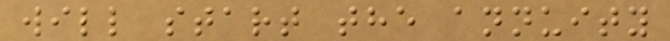will start the annuity
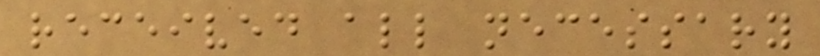received all necessary
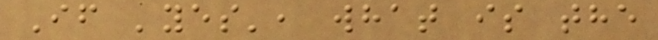If 'yes', what is the
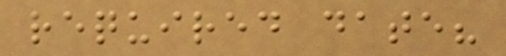required date?
